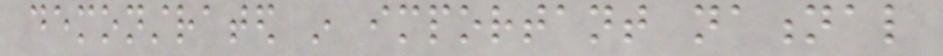demonstrated in important national
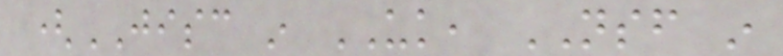(JISC in UK, NSF in
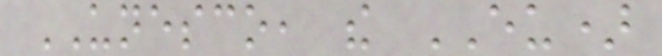UNESCO, the EU)
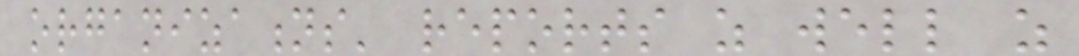organizations' reports as well as
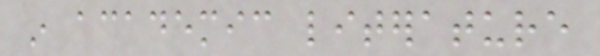in academic literature
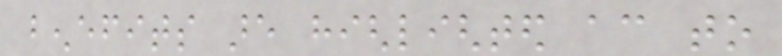benefits are highlighted according to
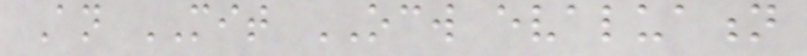An MIT OCW evaluation
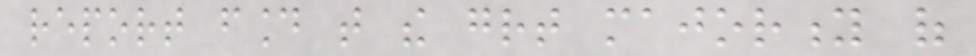report found that the great majority of
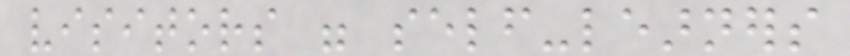visitors were self-learners
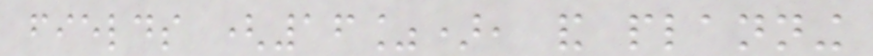fields (16%), and planning
